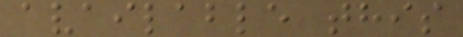available this
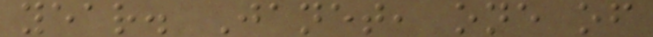year. Janet, one of
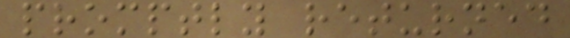promptly returned
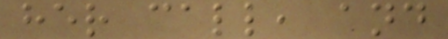her call, and
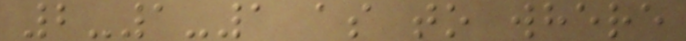2-1-1 as to where
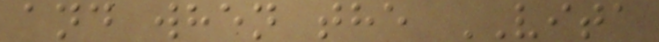and when the VITA
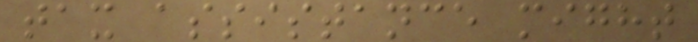tax assistance might
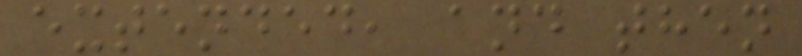extended, and then
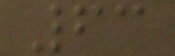63
